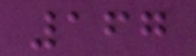167
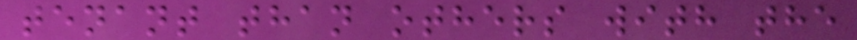tenant than others with the
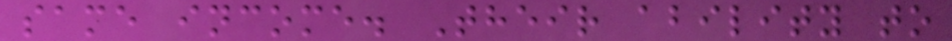same income. Their ability to
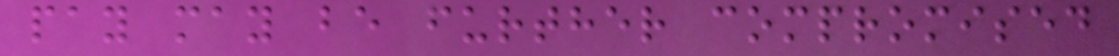pay may be further compromised
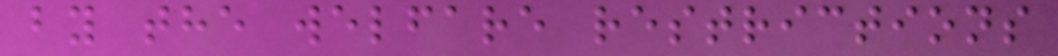by the welfare restrictions
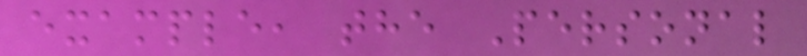example, the Personal
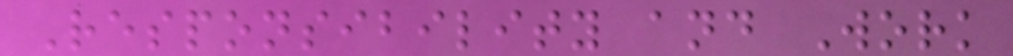Responsibility and Work
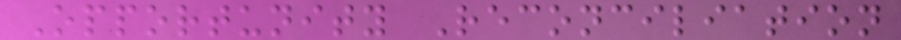Opportunity Reconciliation
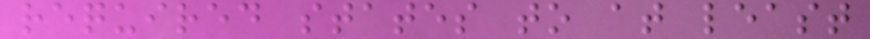required states to at least
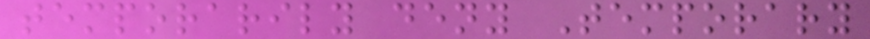temporarily deny Temporary
